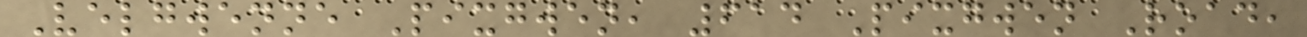Velgwenne Pixgwen, 614 Pixgwen Road,
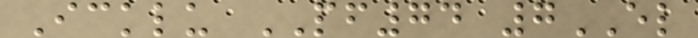Icklu PF74 7EL
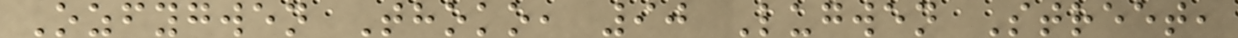Ozfygwen Thoko, 90 Lugwen Street,
